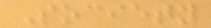Society
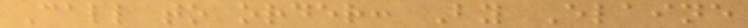Call to order: By Elaine
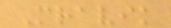Mravik
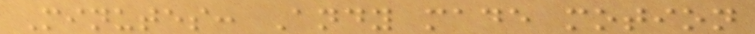Minutes: Andy made motion
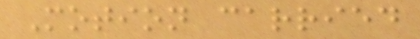Motion carried
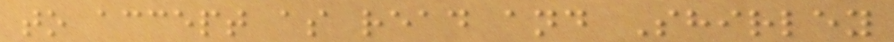to accept as read and Shirley
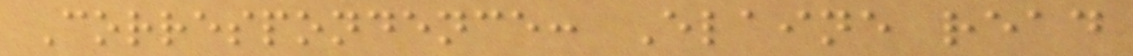Correspondence: Elaine read
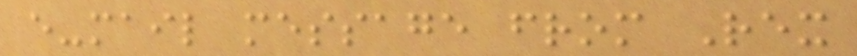e-mail message from Rex
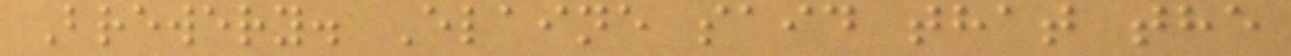Brewery. Elaine said that the
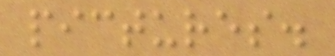pictures.
